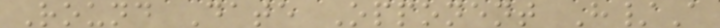Round Date Opponent H/A
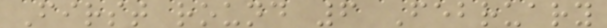First round 6 February
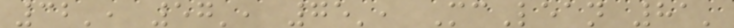32', 57', 75', McLean 81'
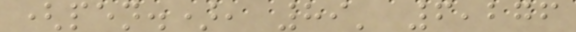(pen.), 89' 6,276
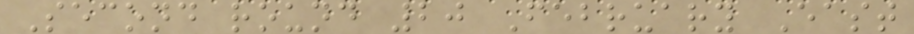Second round 20 February East
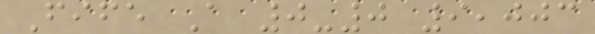Fife A 0-0 9,003
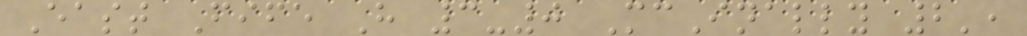East Fife H 3-0 McInally 2',
